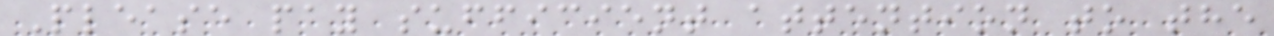Please pay sufficient attention to the
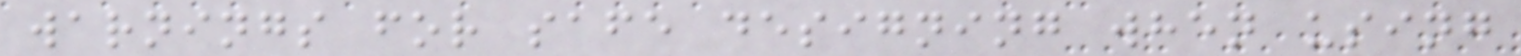warnings for safe designing when using
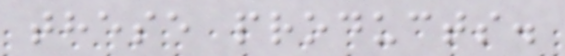these products.
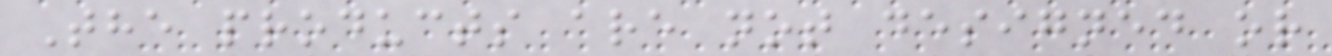The products are not designed or
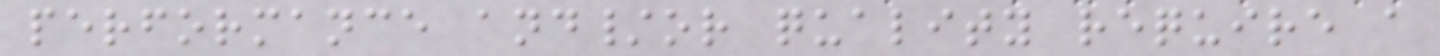performance and/or quality require a
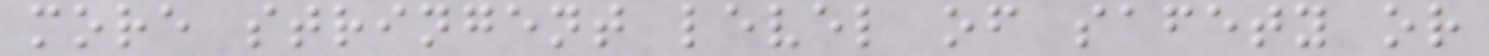more stringent level of safety or
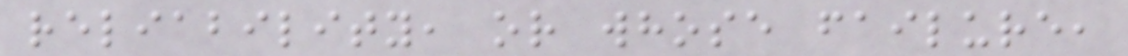reliability, or whose failure,
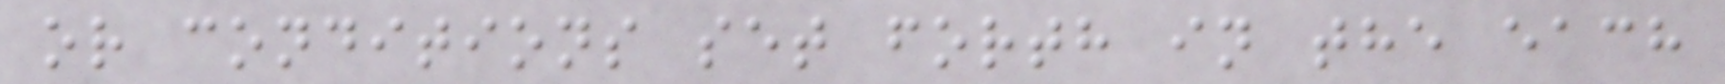or conditions set forth in the each
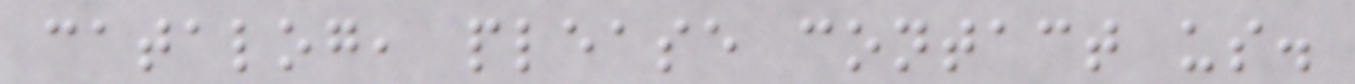catalog, please contact us.
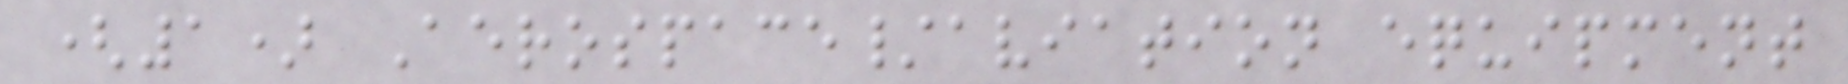(1) Aerospace/aviation equipment
